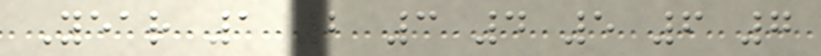Year 1 2 3 4 5 6 7
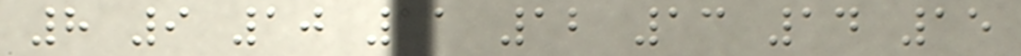8 9 10 11 12 13 14 15
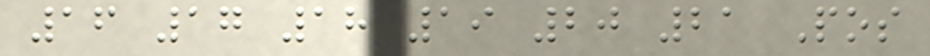16 17 18 19 20 21 Pos
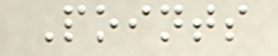Points
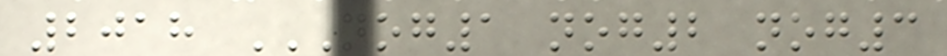2018 NOG1 NOG2 NOG3
